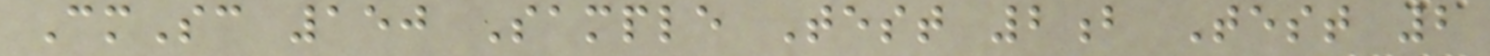CmSc 150 Sample Test 2b Test 2
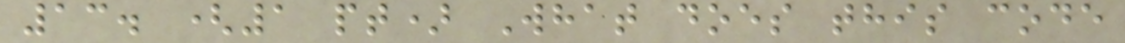13. (1 pt) What does this code
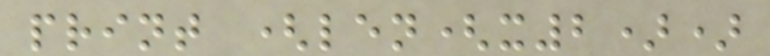print (len(x2))
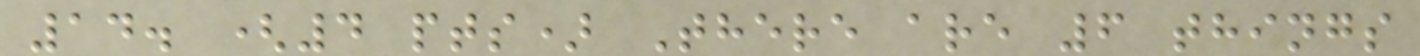14. (4 pts) There are 6 things
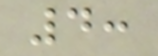4:
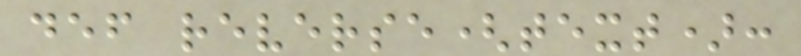def reverse(text):
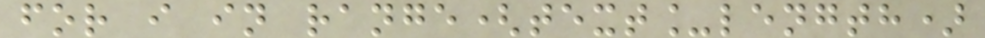for i in range(text_length)
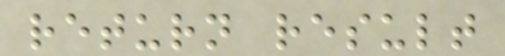return result
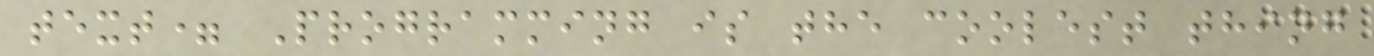text= Programming is the coolest thing
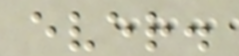ever.
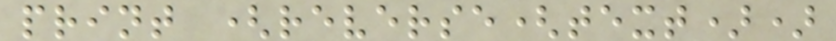print (reverse(text))
